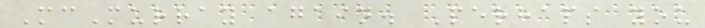McMurray again. Perhaps you
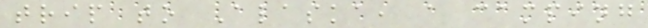trip to Alaska, a camping
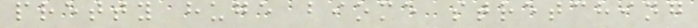pretty huge biome stretching
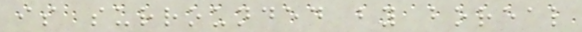is surrounded by boreal
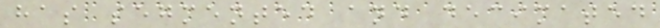has segmented and decimated
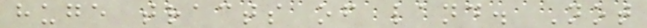huge tracts of land. Not
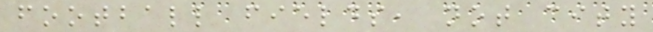football fields, not city
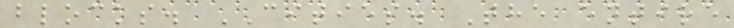blocks. CITIES. The entire
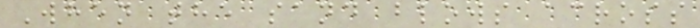When the sand blows across
